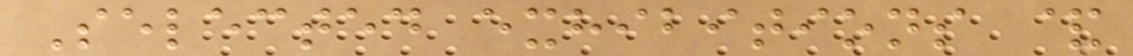Selected exhibitions &
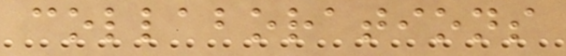collaborations
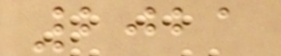2021
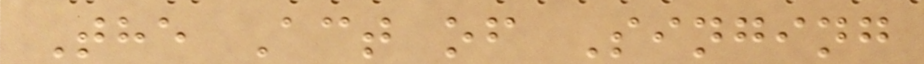The Act of Singing
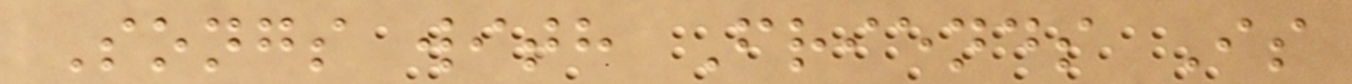Songs with Friends Is
